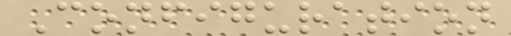Configuration
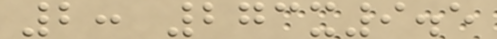2: 273x9.5
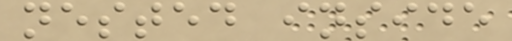nested inside
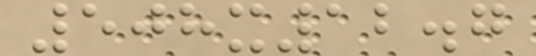508x12.7
